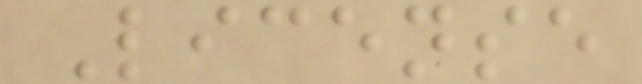License
